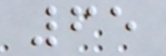65
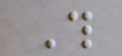This
